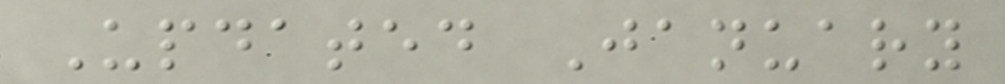Updated January
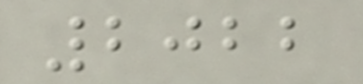2022
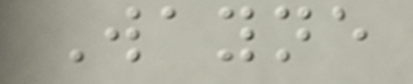Wayne
